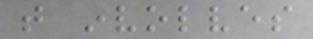that involves
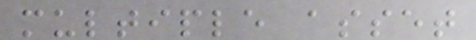multiple asset
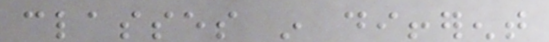classes in different
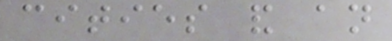cities and an
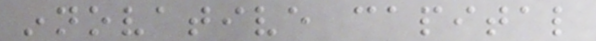innovative capital
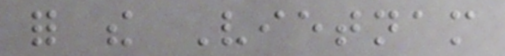for the Vietnam
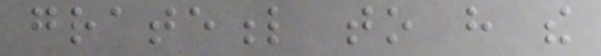grateful to have the
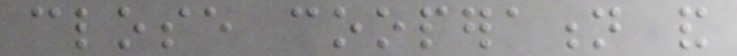close cooperation and
